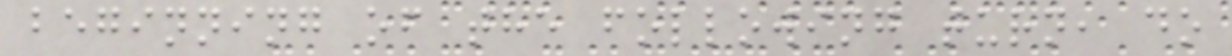beginning of the following turn, do
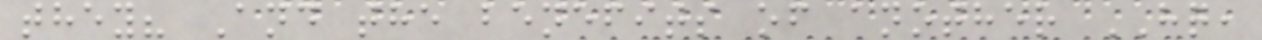they? And the benefits of another HQ,
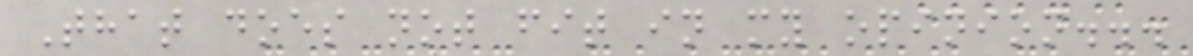That does not fit in my opinion...
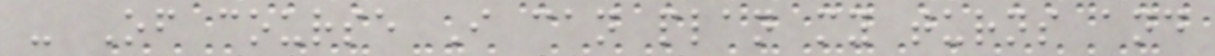- Of course I can plan my turns and
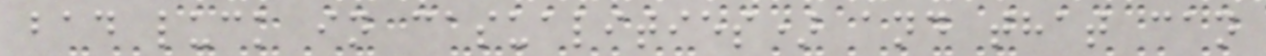bad luck in casualities) and that can
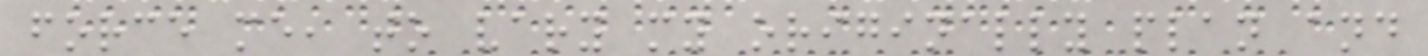force me, to vary my originally plan and
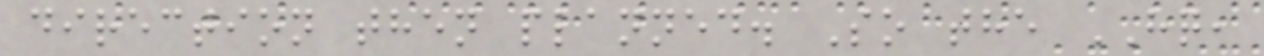direction then planned. So the HQ,
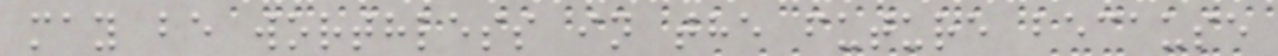may be worthless in the future because
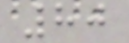80
